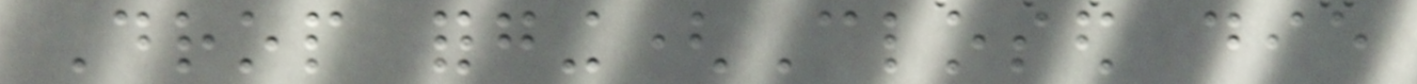Drop forging(Closed die
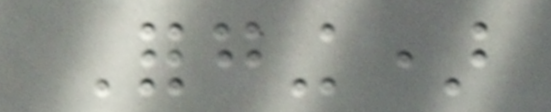Forging)
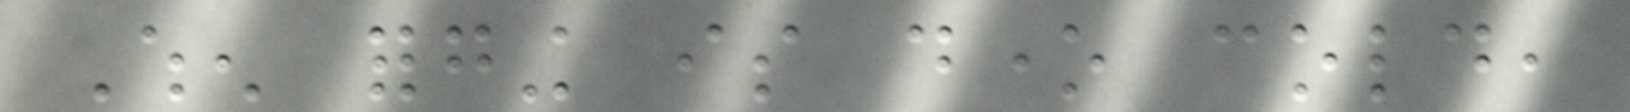When forging is done cold,
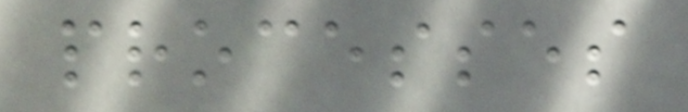processes
